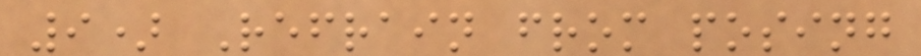9) Refrain from posing
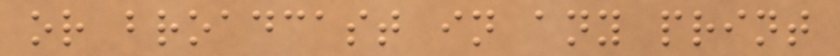or broadcast in any print
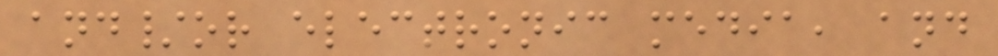and/or electronic media, and
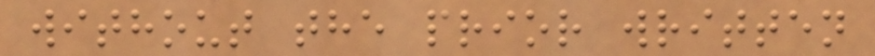without the prior written
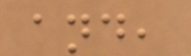and,
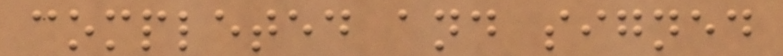completed and signed
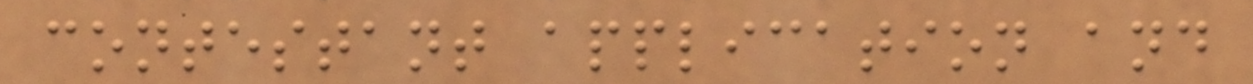contestant application and
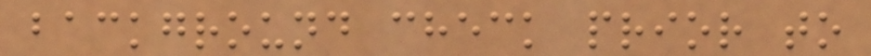background check prior to
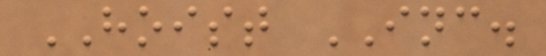HOIST INC.
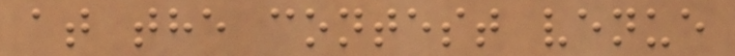at the contest venue
